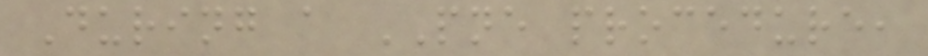During a PNE procedure,
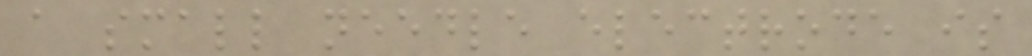a small needle electrode is
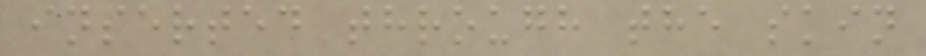inserted through the skin
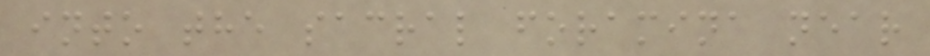into the sacral foramina near
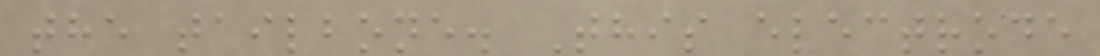the tailbone. This electrode
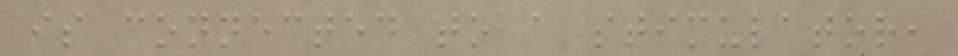is connected to a stimulator,
